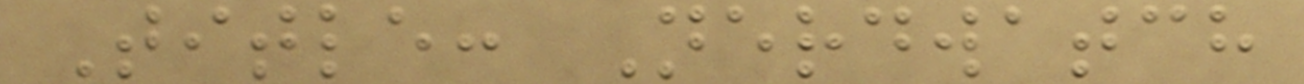Title: Nerdwatch
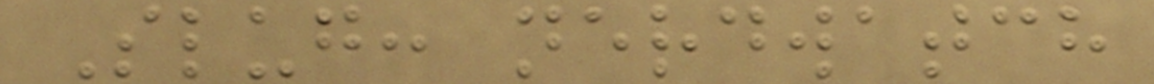Slug: nerdwatch
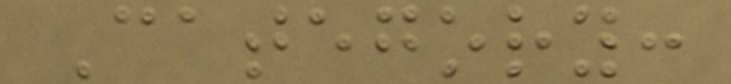Category:
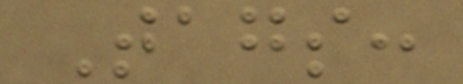Tags:
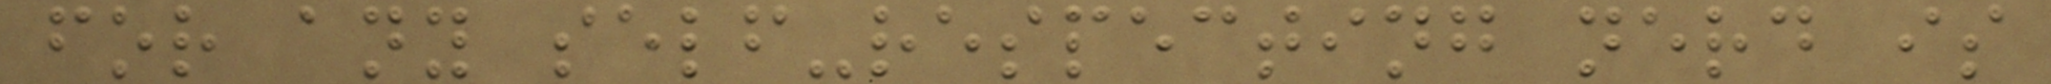for any self-respecting nerd is
